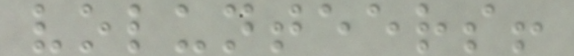volunteers!
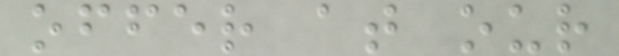offer at our
